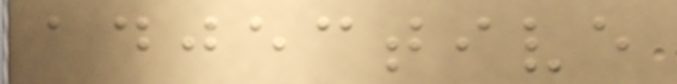adjective
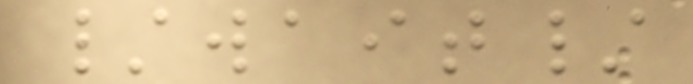/wait/
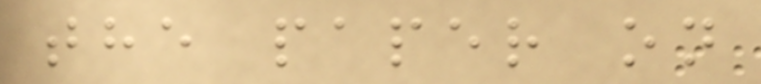the paper on
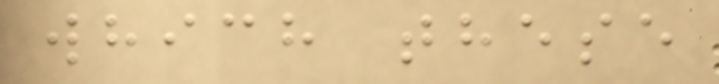which these
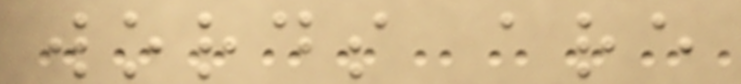words are
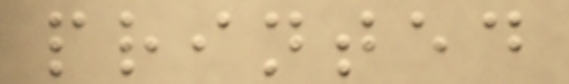printed
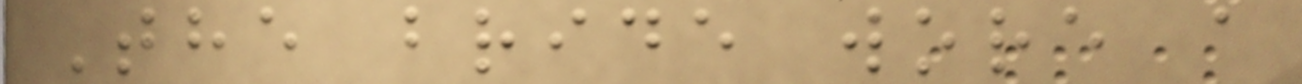The bride wore a
